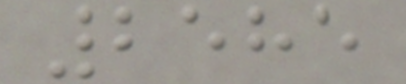2585
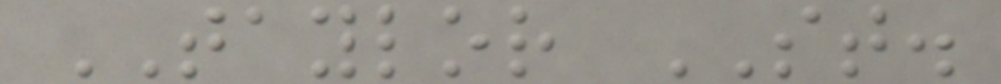TAYLOR ST.
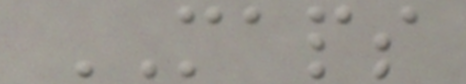MAPS
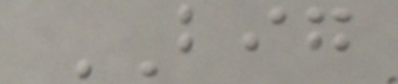BIG
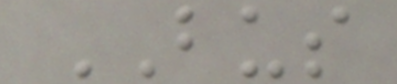BUS
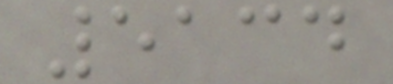5134
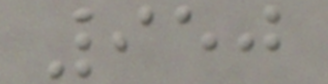950
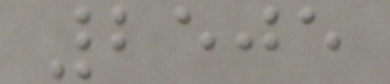2505
